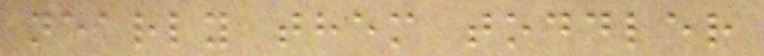nearly them toddler
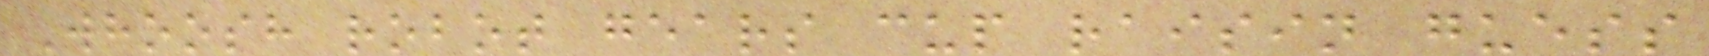Whoosh robot gears cup raisin guess
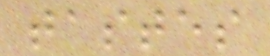tastes
